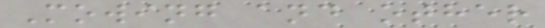Mowing and other
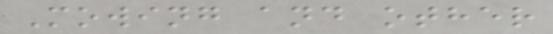Mowing and other
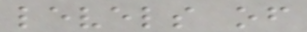levels of
